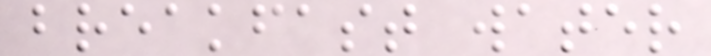breakfast water
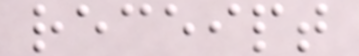receipt
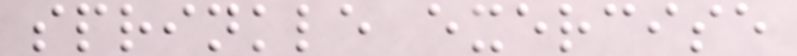sprinkle exercise
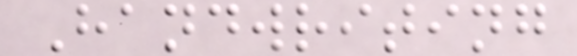Handwriting
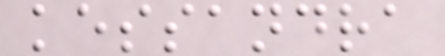kessandra
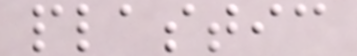plastic
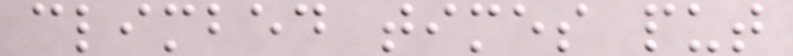climbed times put
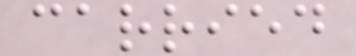carried
